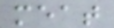meat
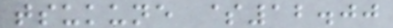tsukune $12.00
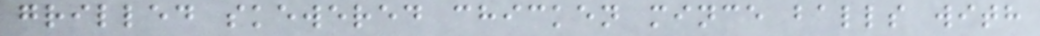grilled skewered chicken mince balls with
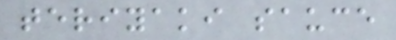teriyaki sauce
